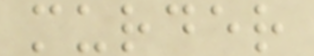murder
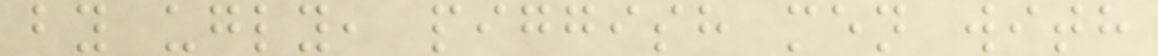by ugly, piggish men with
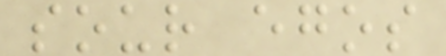sour egos
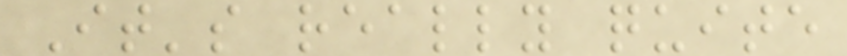It's really quite
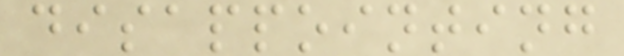disappointing
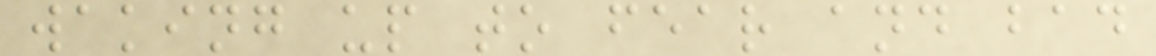waking up to fear and bad
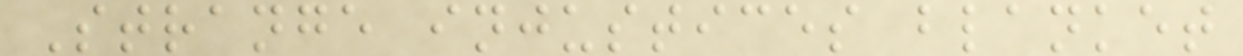Strange injustices blanket
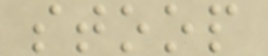stoop
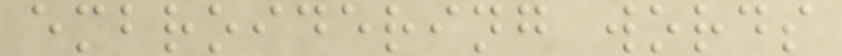embroidering words
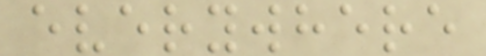everywhere
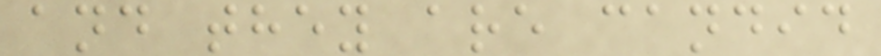and they are candid
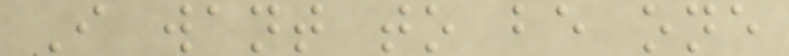I want to be one
